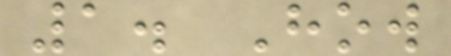1. How
